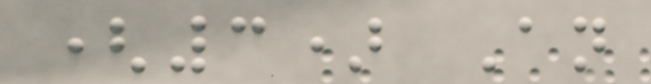(3) An
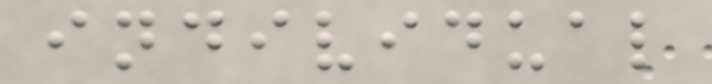individual
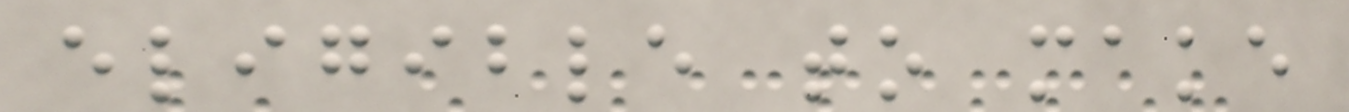eligible to make
